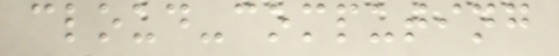cloud-computing
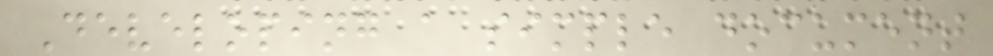Developing a simple document
